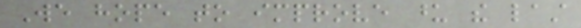We hope to improve upon the last
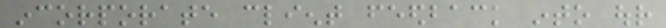incorporate client feedback into our
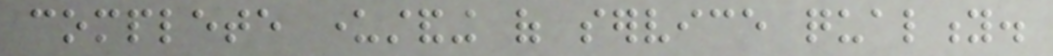complete understanding of service quality.
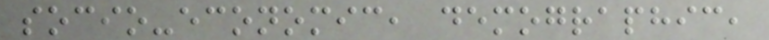socio-economic, demographic,
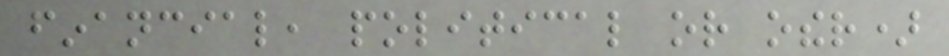financial, political or other)
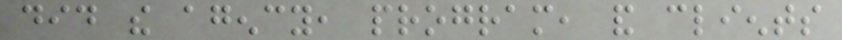did the agency, program, and clients
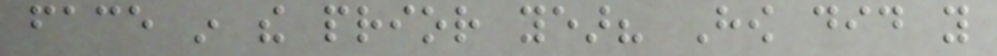face in the prior year? How did you
